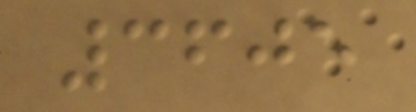3605
